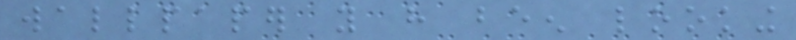wallpaper you have been looking
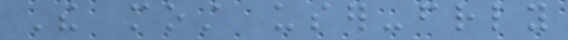The most user-friendly
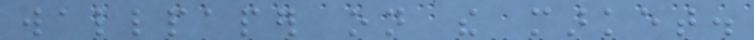wallpaper on the market.
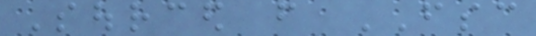Sourced from FSC
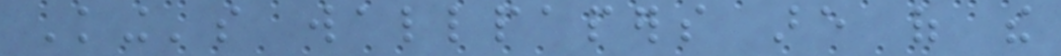King's wallpapers are of the
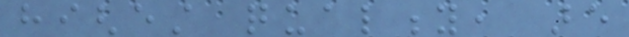highest quality, are
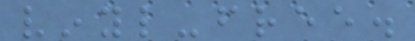vinyl-free.
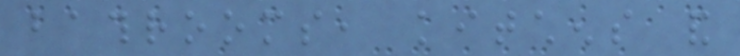bathrooms, kitchens and
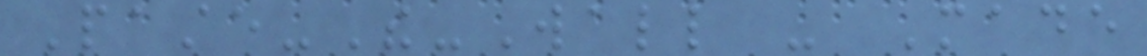Paste-The-Wall - Made
